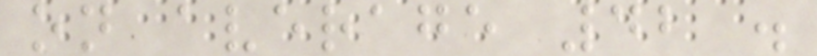on average 42 .
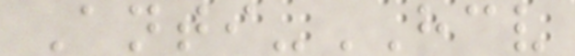Anti-HCV
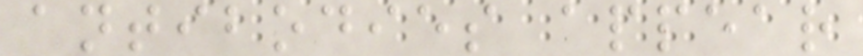antibodies appear
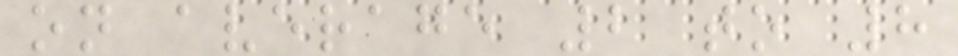on average 2 to 8
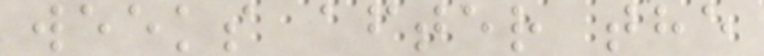weeks after the
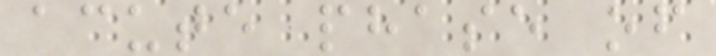acute phase of
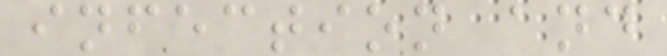infection and
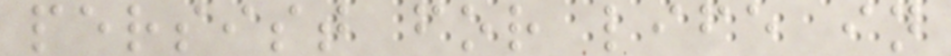persist for life in
